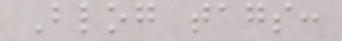Blog tags:
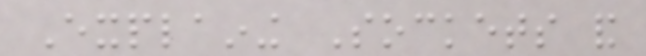Explaining Sockets and
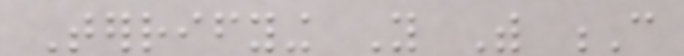Terrifying You With C
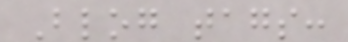Blog tags:
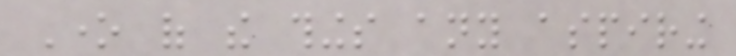One of the things any aspiring
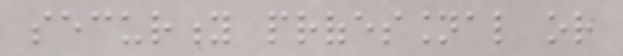security professional or
